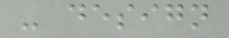- design
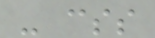- css
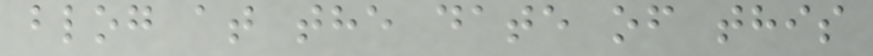blog at the date of this
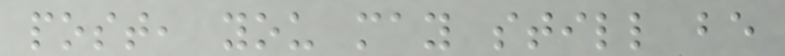post, you may still be
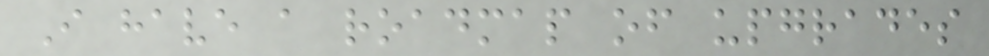I have a roadmap of upgrades
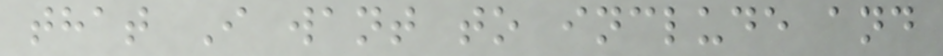that I want to include and
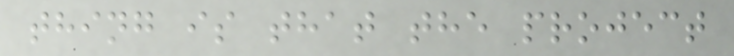thing is that the project
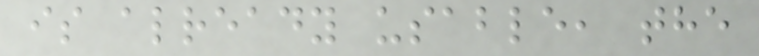is already usable, the
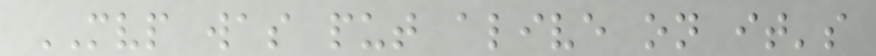MVP was put alive on it's
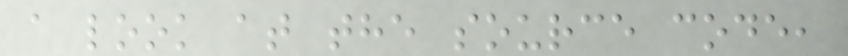a look at the source code,
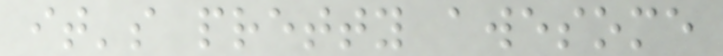it's pretty awesome
